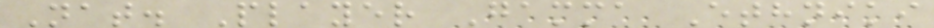Nat. Player Gamma Ethniki
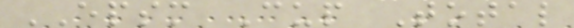EPSM Cup Total
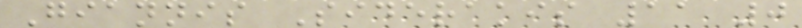Giannis Siderakis 11 0
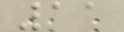11
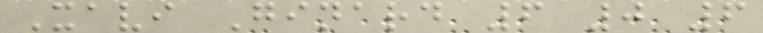Xavi Ginard 6 0 6
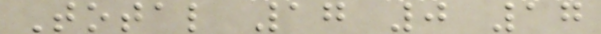Total 17 0 17
